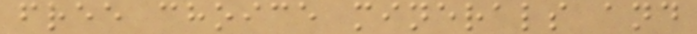free choice minerals and
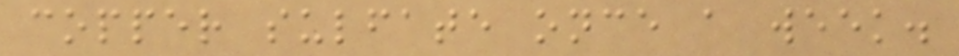copper sulfate once a week.
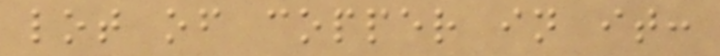lot of copper in it:
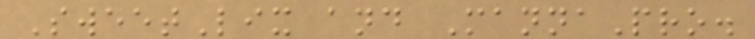SweetLix and MannaPro.
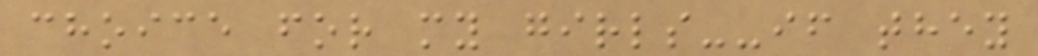choice for my girls--if they
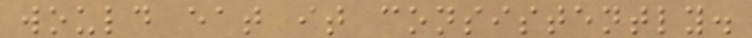would eat it consistently.
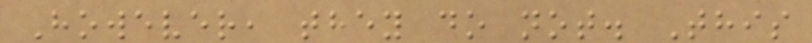However, they do not. This
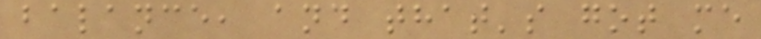balance, and that's got me
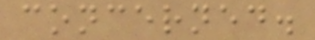concerned.
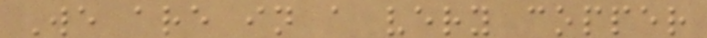We are in a very copper
